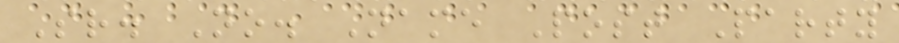Sr. No. Name Post Party
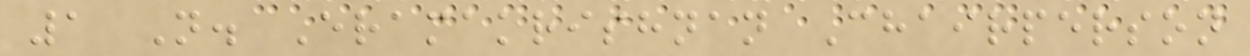1 N. Eramakrishnan Chairperson
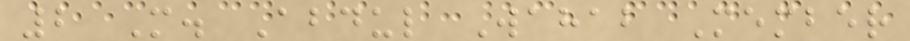2 M. Abdul Wahab Member
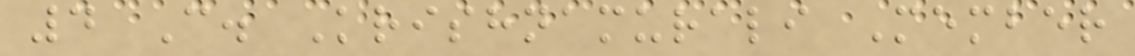4 C. Krishnamurali Member
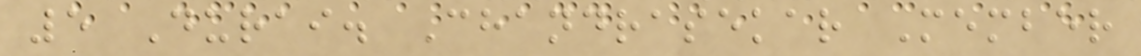5 Durai. Chandrasekar Member
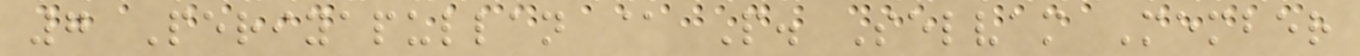7 Periyapullan @ P. Selvam Member
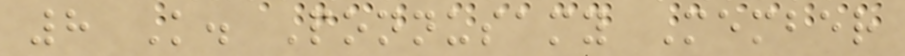8 K. Ponnusamy Member
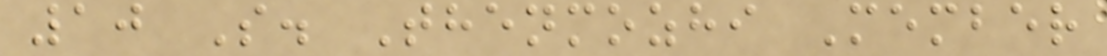10 S. Thenmozhi Member
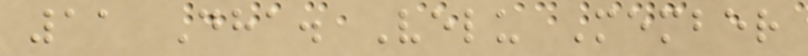11 Dha. Velu Member
